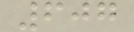607
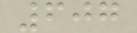607
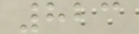823
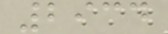2934
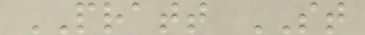PRATT ST
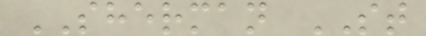SHERMAN ST
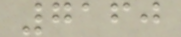7160
